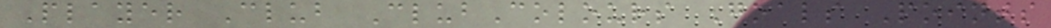Player Club ClubColours Goals Points
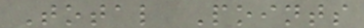Total Points
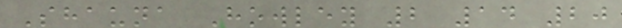Shauna Howley 2 14 20
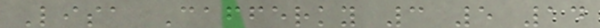Lisa Cafferky 3 5 14
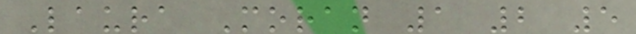Laura Moran 1 2 5
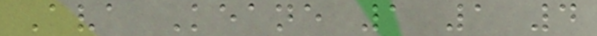Ava Keane 1 1 4
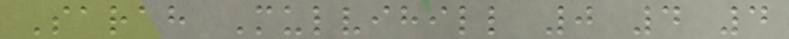Sarah Mulvihill 0 4 4
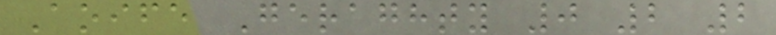Aoife Geraghty 0 2 2
